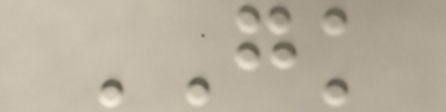GK
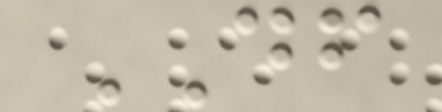DF
